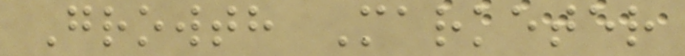Growth Marketer
